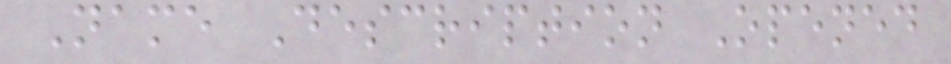Name Description Opened
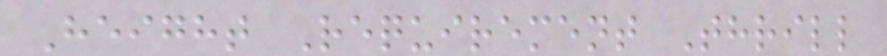Height Requirement Thrill
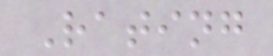Rating
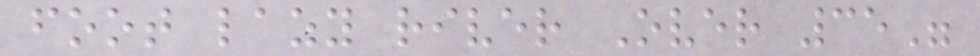foot lazy river Over 35"
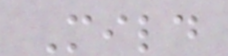Mild
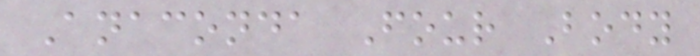Anaconda Four Body
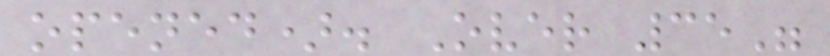opened). Over 35"
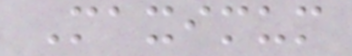Maximum
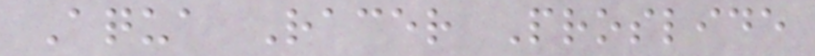Aqua Racer Proslide
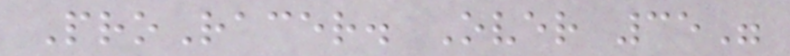ProRacer. Over 35"
